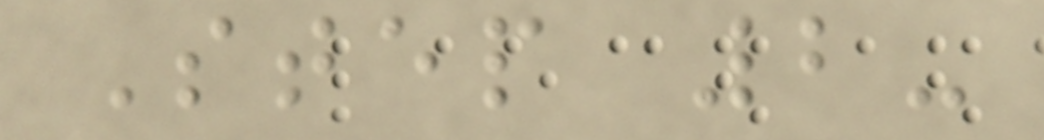Step 2-
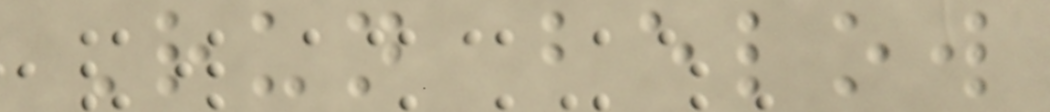Run below
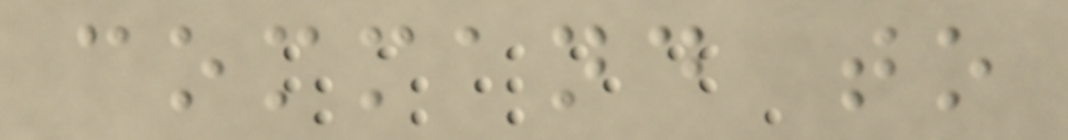command to
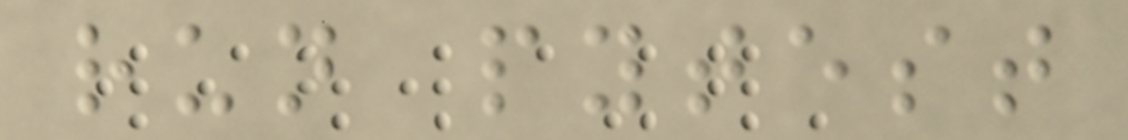run pytest
